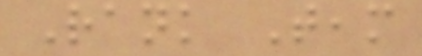Rank Team
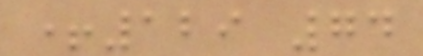+129 74
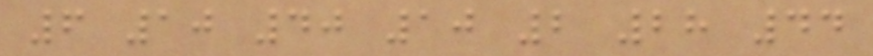6 10 40 10 2 28 44
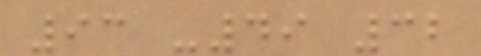93 -49 32
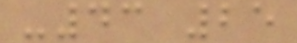-43 25
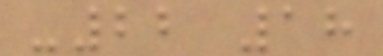-22 18
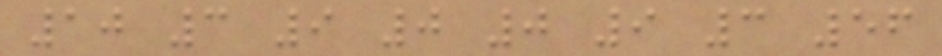10 3 9 0 0 9 3 56
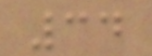34
